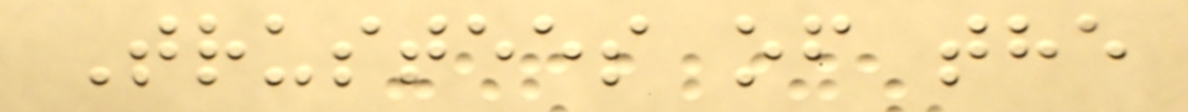Trustees of the
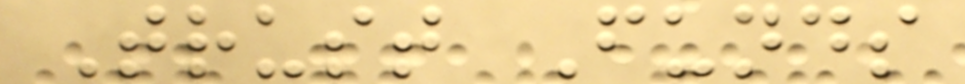Trust Funds
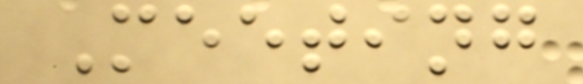Meeting
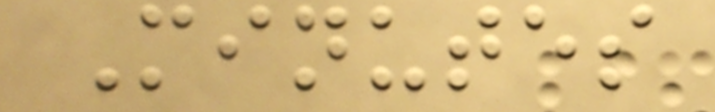Minutes
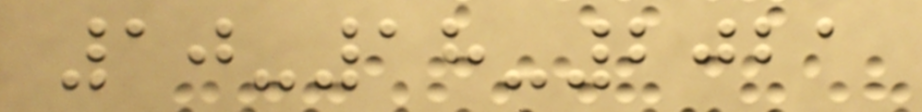10-18-2021
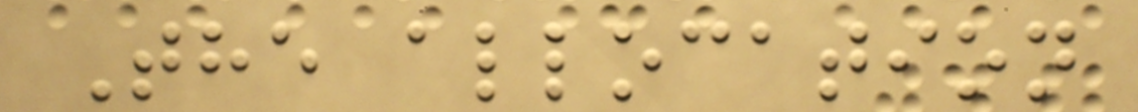The allocation
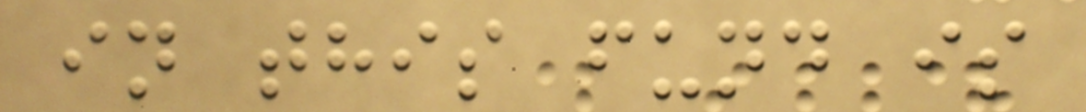in this fund is
